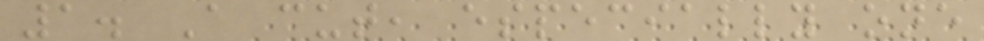1. A cut, especially one
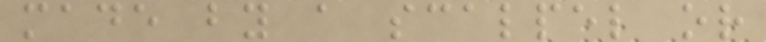made by a scalpel or
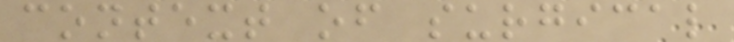context of surgical
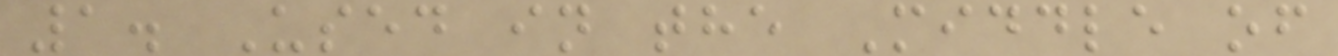1. Used in the Middle of
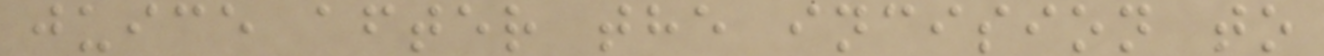juice after the incision to
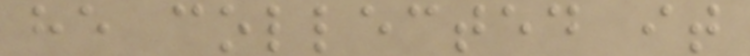he collected it
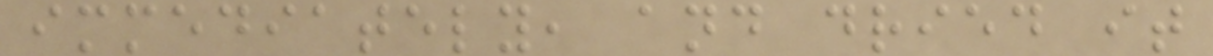immediately, and dried it
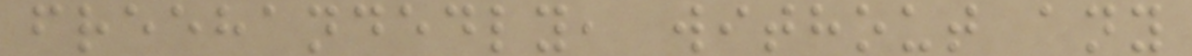freehandedly, without any
